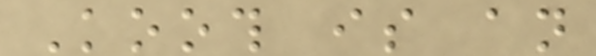Kooth is an
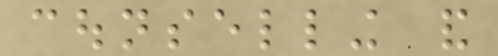counselling and
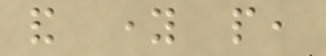and young people,
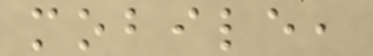mobile,
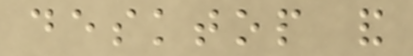desktop and
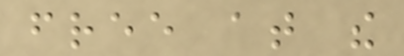free at the
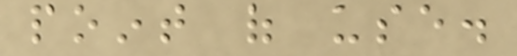point of use.
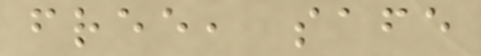free, safe
